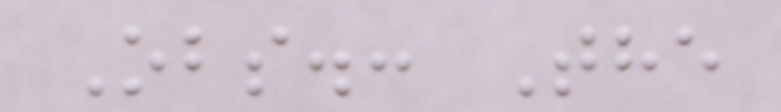Obs.: The
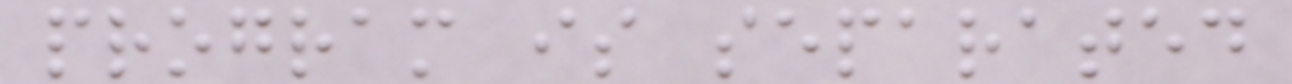program is separated
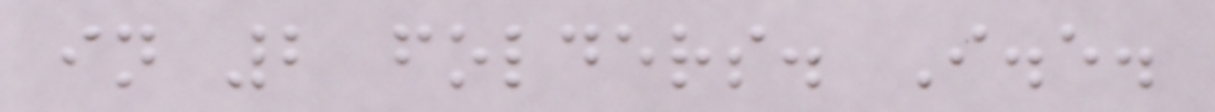in 2 folders. I.e.
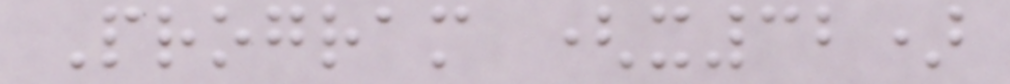Program (x32)
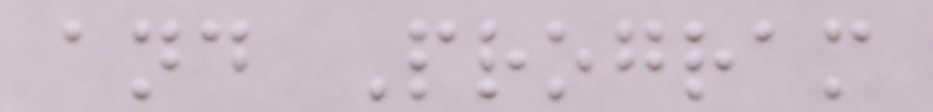and Program
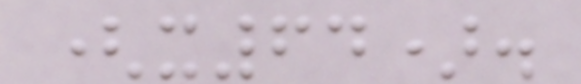(x64).
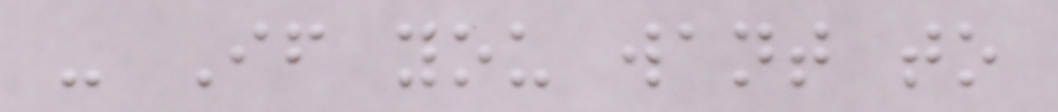- If you want to
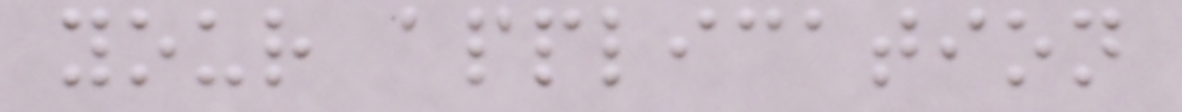your application
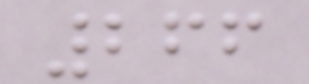266
